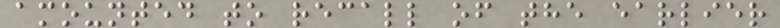amounted to recall of the earlier
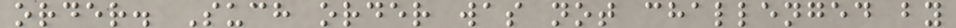order. Such order was not challenged by
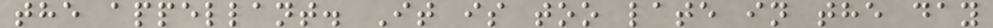the appellant. It is too late in the day
